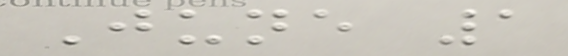June 1
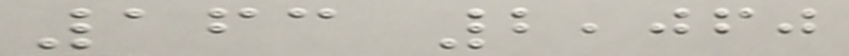163 2,060
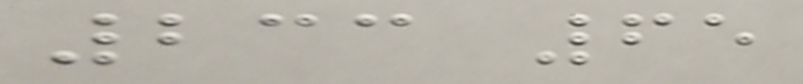233 65
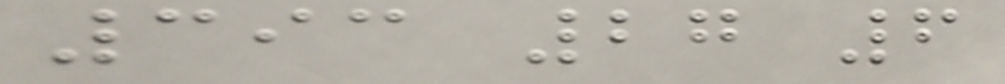393 27 6
